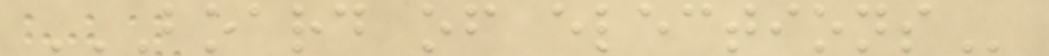BOARD OF ELECTIONS
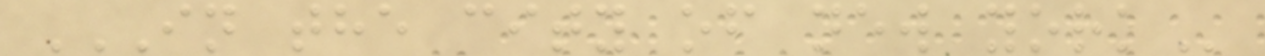IN THE CITY OF NEW YORK
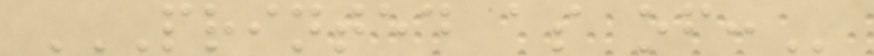PRINTED AS OF:
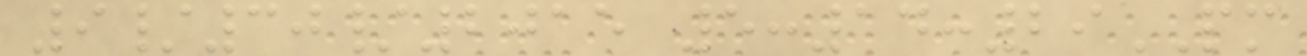9/30/2015 5:14:29PM
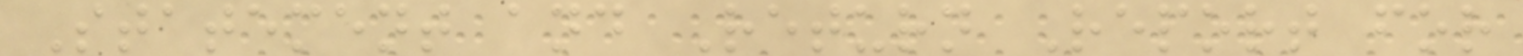Statement and Return Report for
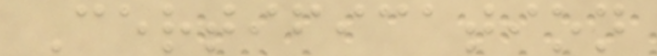Certification
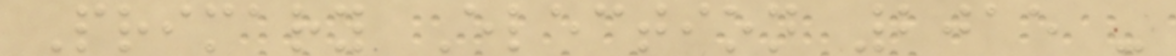Primary Election 2015 -
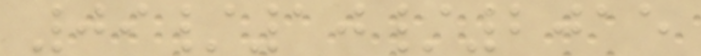09/10/2015
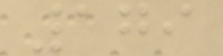179
